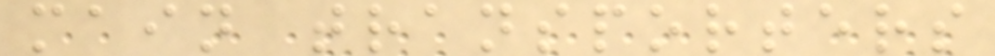main transporters
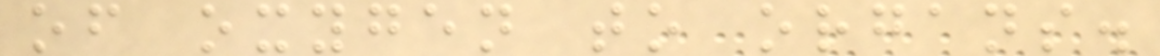of oxygen to organs.
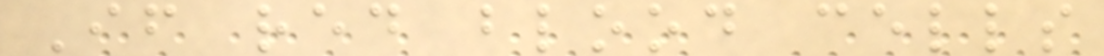If red blood cells
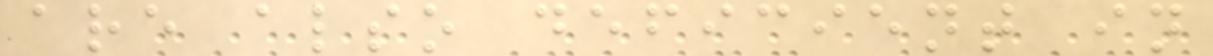are also deficient in
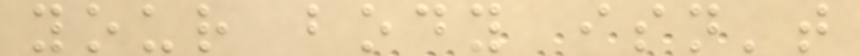your body isn't
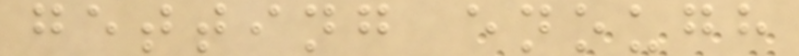getting enough
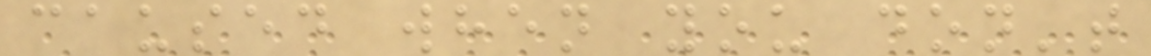caused when you don't
